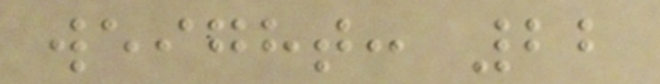weight: 22
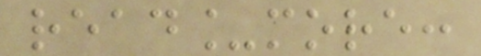read_more:
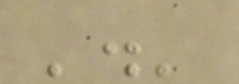'.'
